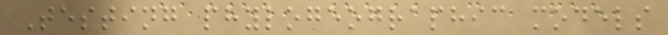Testing phylogeographic models
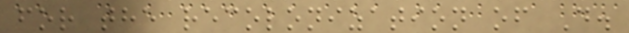for the recolonization of D.
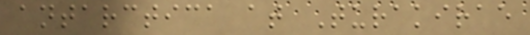antarctica at Turakirae
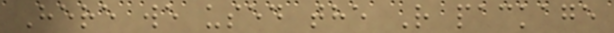Here we used the R package
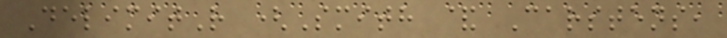DelimitR (Smith & Carstens,
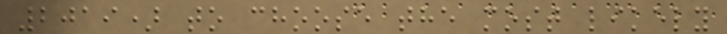2019) to choose the most likely
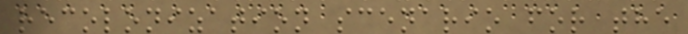recolonization scenario for the
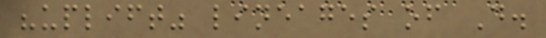"uplift" lineages of D.
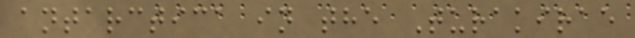antarctica in the Turakirae
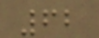62
